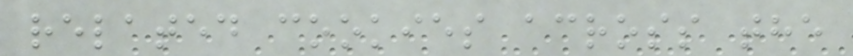related cookies across the
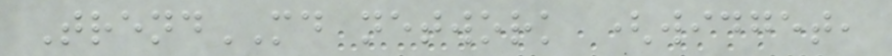TrendMD network (widget,
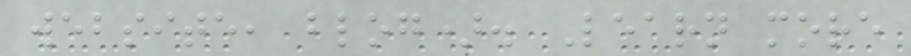website, blog). Learn more
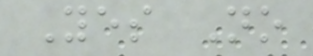Yes No
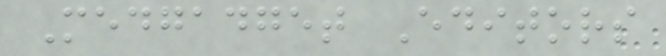Medgadget Editors
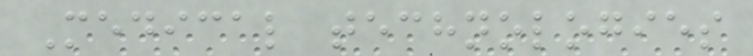Medical technologies
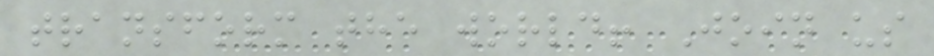transform the world! Join us
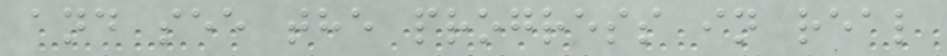and see the progress in real
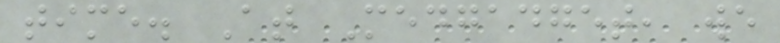time. At Medgadget, we
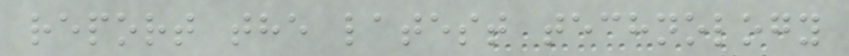report the latest technology
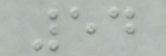54
